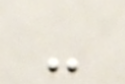-
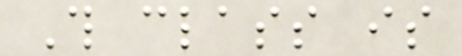This class is
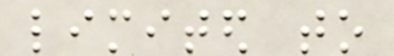limited to
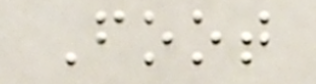Foot
